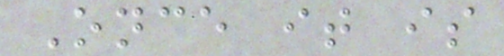Once it is
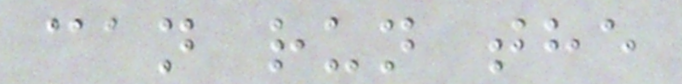can run the
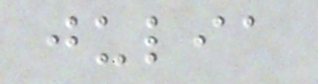julia
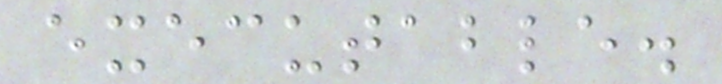executable.
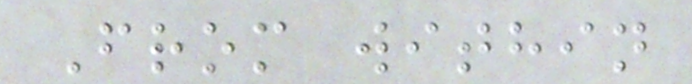From within
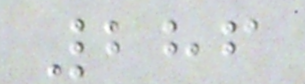286
